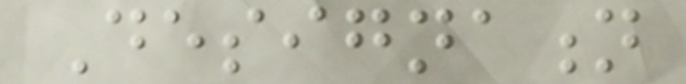Designation
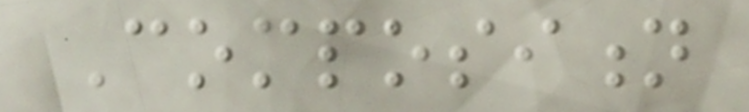Composition
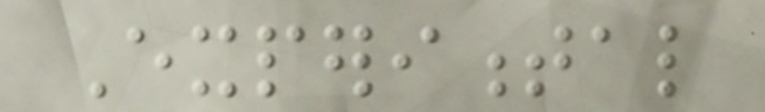Experimental
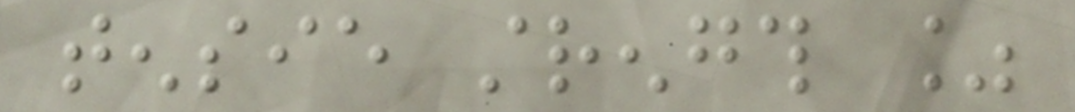tensie strength %
